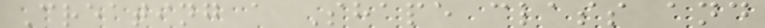Creating a Shape class and
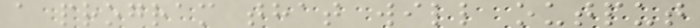a program that will output
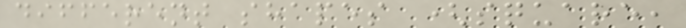different shapes (square,
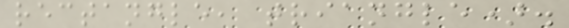rectangle, triangle).
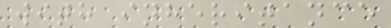with inheritance
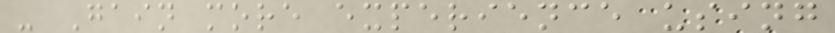- Gain more experience using
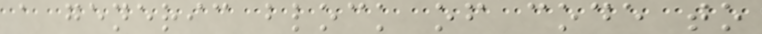a generic block of code to
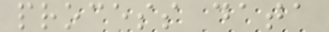process data
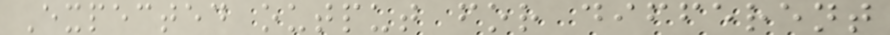Expected output for different
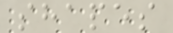shapes
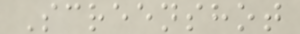Screenshot
